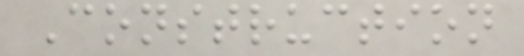Construction
